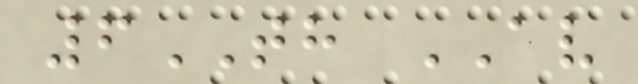6TH AV
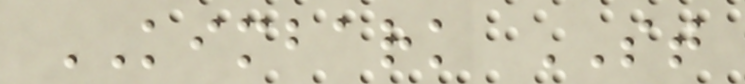KIMBARK ST
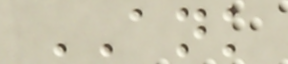ANK
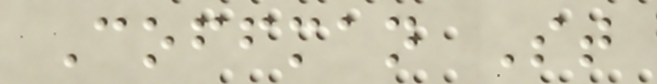Coffman St
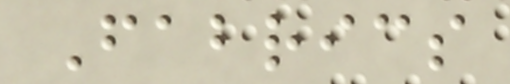Fabrics
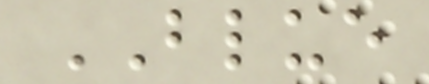BLUE
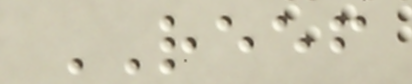REEF
